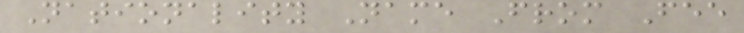Nationality Name From Fee
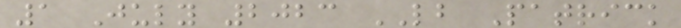1 July 2023 LB Patrick
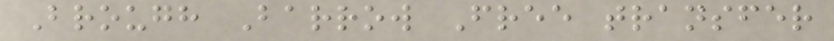Brough Barrow Free transfer
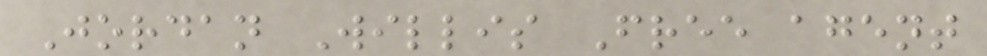Jordan Willis Free agent
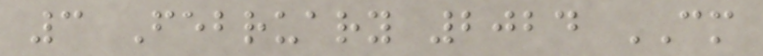3 February 2024 CM
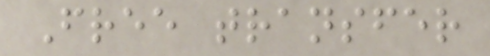Free transfer
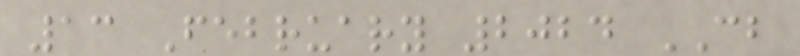13 February 2024 CB
